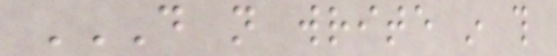DO NOT WRITE IN THIS
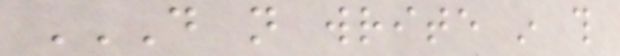DO NOT WRITE IN THIS
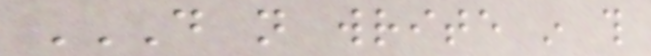DO NOT WRITE IN THIS
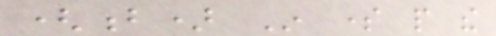(b) In some people the
